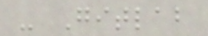- Gitlab
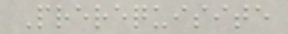Prerequisite
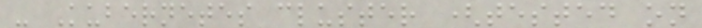- Kubernetes cluster (tested on
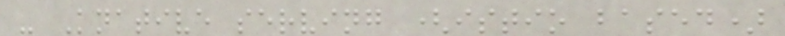- Knative serving (istio based)
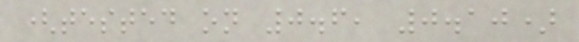(tested on 0.6, 0.10)
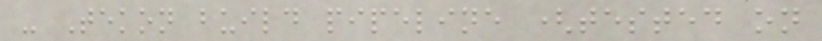- Tekon build pipeline (tested on
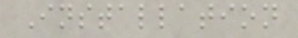Installation
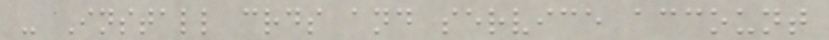- Install crds and service account
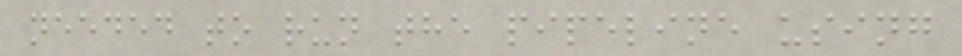needed to run the pipeline using
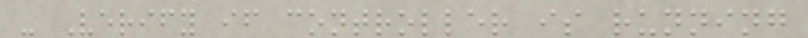- Verify if controller is running
